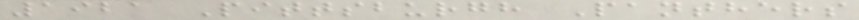1921 Pittsburgh Panthers
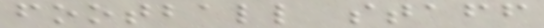football staff
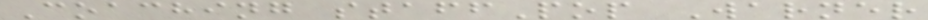Coaching staffPop Warner
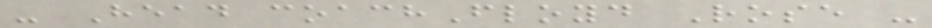- Head coachFloyd Rose -
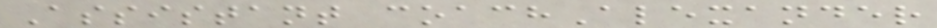Assistant coachAlexander
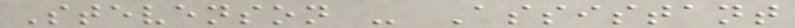Stevenson - Assistant
